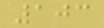103
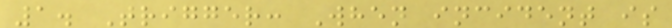1. Trigger: When incident is
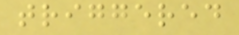triggered
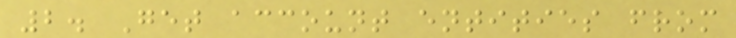2. Get account entities from
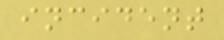incident
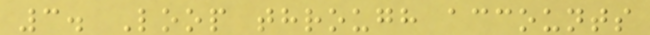3. Loop through accounts
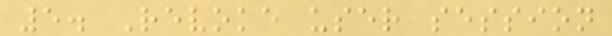5. Revoke user session
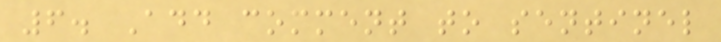6. Add comment to sentinel
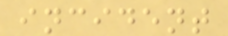incident
